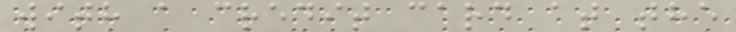with a credit card at the
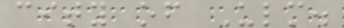city of Ulm.
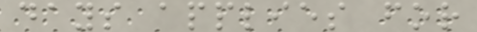days applies for
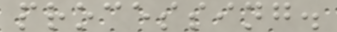processing.
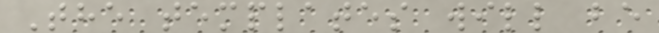The templates will be
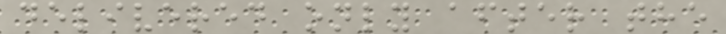delivered only after the
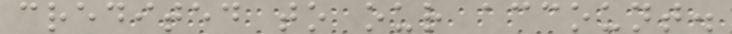credited to our account.
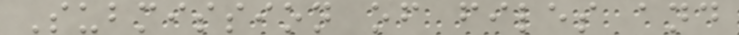Submission of files and
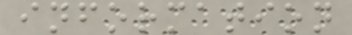information
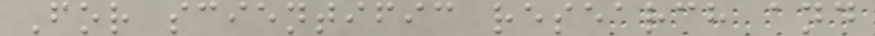For scientific research and
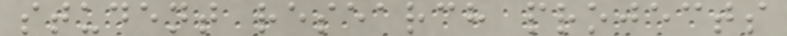student research projects
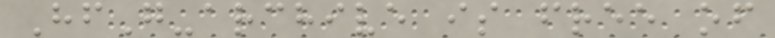HfG-archive is free of
